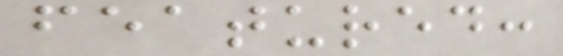featured:
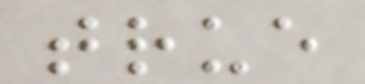true
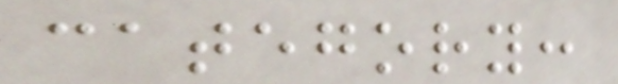category:
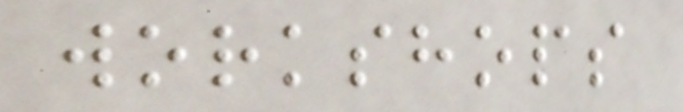workshops
